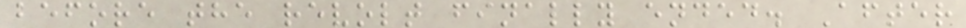before the revolt finally ended. After
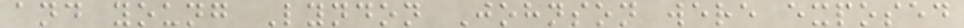and young Lyndon Johnson were exposed
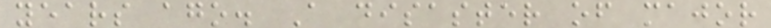years ago. A disaster of major
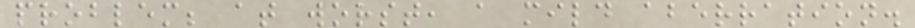problem; at worst, a mild aberration.
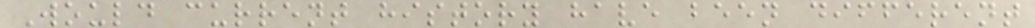Would current history have been different
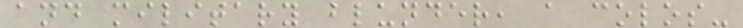and military blunder, a colos-
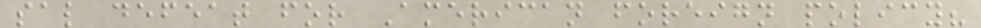sal defeat for American foreign policy?
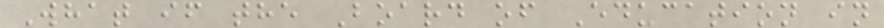What if the Board of Education in
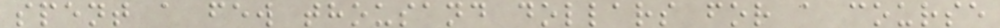spent a few thousand dollars for a course
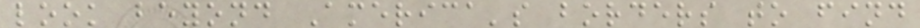look beyond America's borders to find
